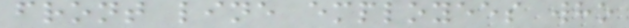front line employees who
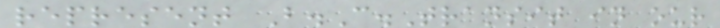represent B.C.Transit in our
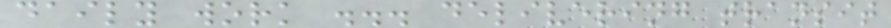daily work ... delivering transit
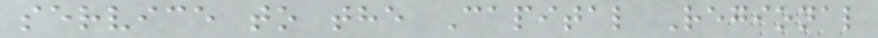service to the Capital Regional
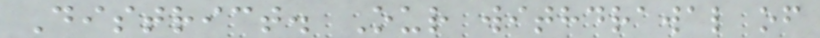District. Our withdrawal of
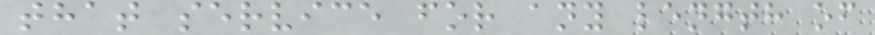that service for any length of
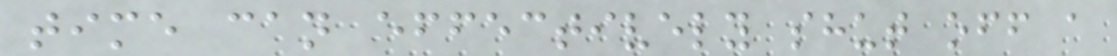time can effectively shut off a
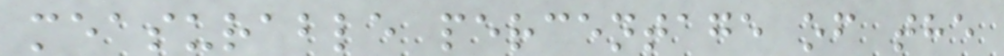measurable percentage of the
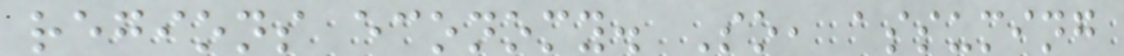regions economy. So, assuming
